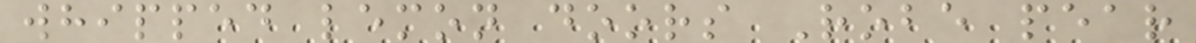whipped lemon doors Robe pear
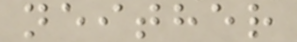neither
